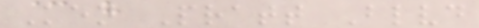Ken Pratt Blvd
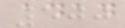500
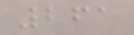261
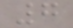7
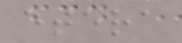etera
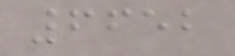6652
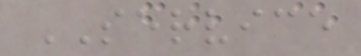SERVICE
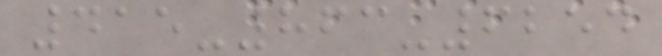415-863-6254
